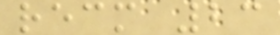recm 23
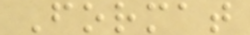Format
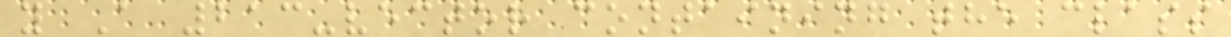y A 213-vector containing the class
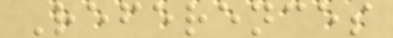References
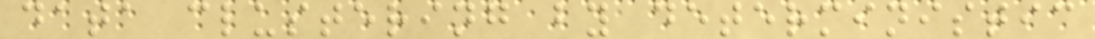data clustering by deterministic
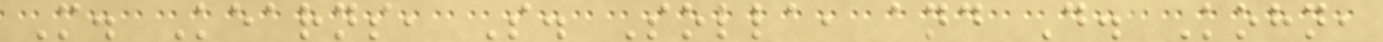M. Kearns, S. Solla, and D. Kohn,
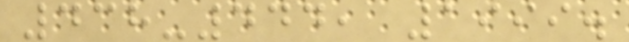438-444, 1999.
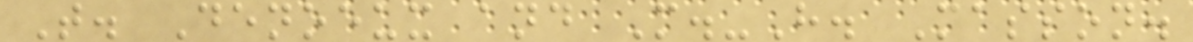T. Denoeux and M.-H. Masson.
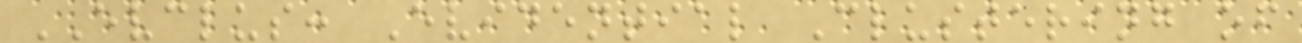EVCLUS: Evidential Clustering of
